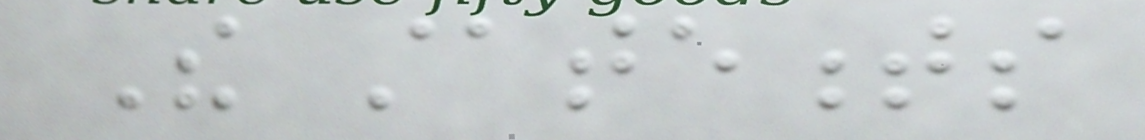The statements
